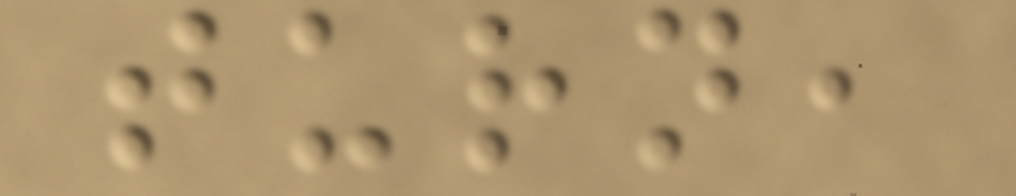turn,
